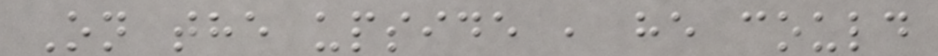On the upside , he could
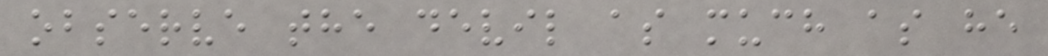observe the devil as much as he
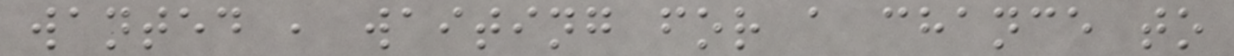wanted , waiting for a chance to
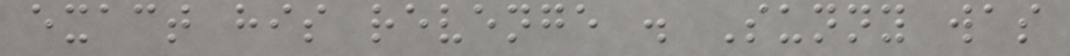exact his revenge . Sunny was
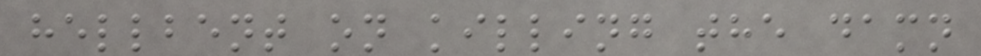hellbent on killing the damn
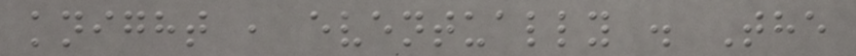knight , eventually . The
